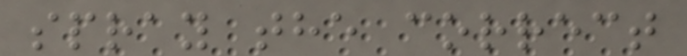spray the correct
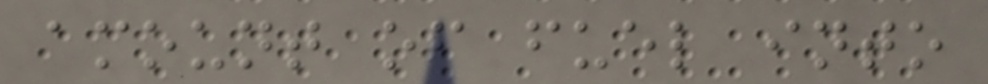amount of fuel into
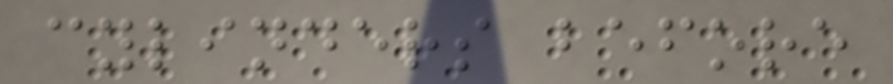cylinders before
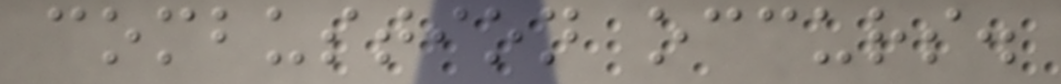combustion occurs.
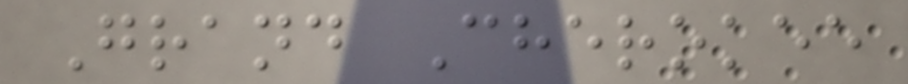Grand Cherokee
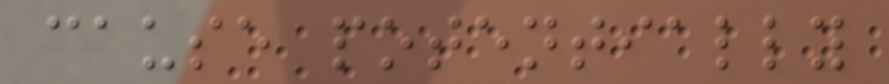cause potentially
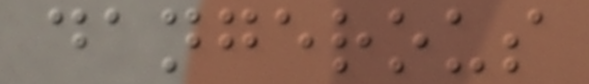dangerous
